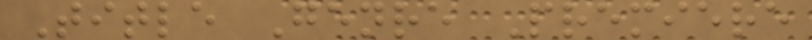Title Genre Premiere
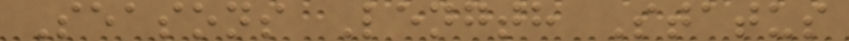Seasons Length Status
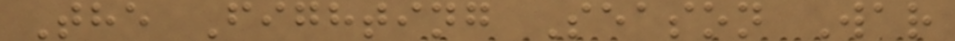The Fighting Season War
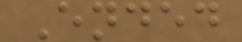Ended
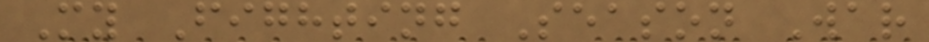My Fighting Season War
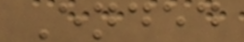Ended
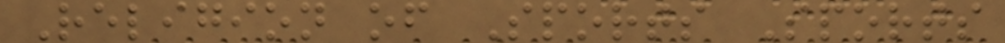Religion of Sports Sports
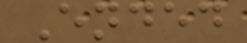Ended
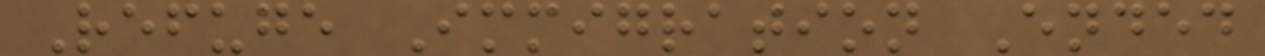Refuge Immigration Ended
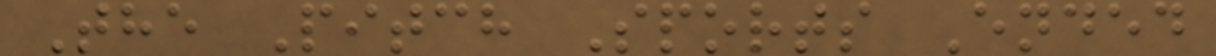The Pitch Sports Ended
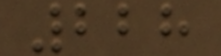228
